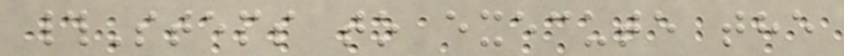#Steps to execute the
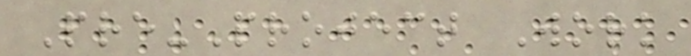Pre-Project Work
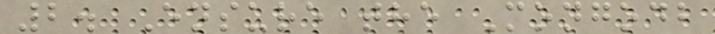2. Ensure the Mongodb
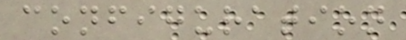configuration
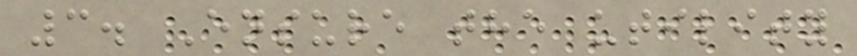3. Ensure the utility
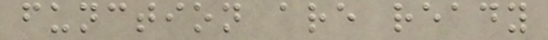function are ready
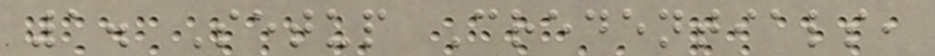1. Setup Credentials,
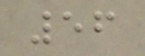56
